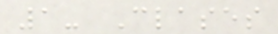1- Clases
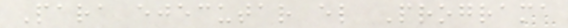Para ejecutar el Programa
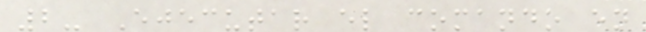2- Ejecutar el comando en
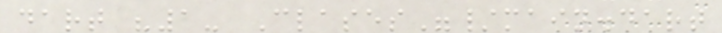dart "1- Clases"/main.dart
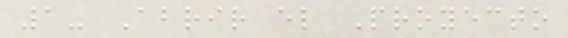1- Abrir el Proyecto
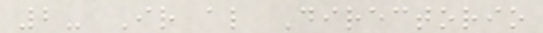2- Ir al Directorio
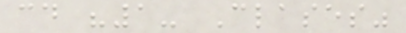cd "1- Clases"
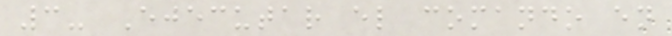3- Ejecutar el comando en
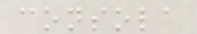consola
